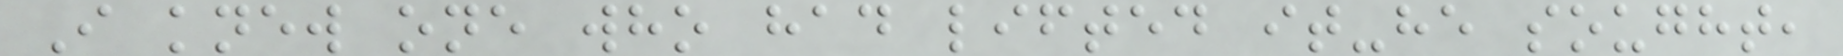I knew one who had lifted it-he sought,
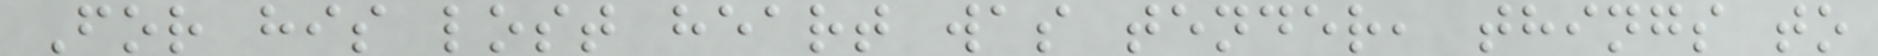For his lost heart was tender, things to
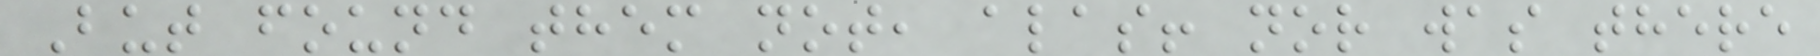But found them not, alas! nor was there
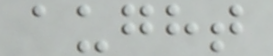aught
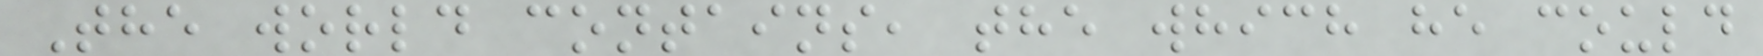The world contains, the which he could
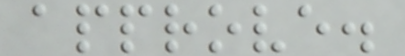approve.
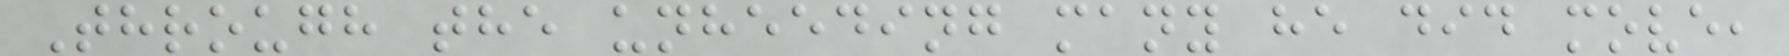Through the unheeding many he did move,
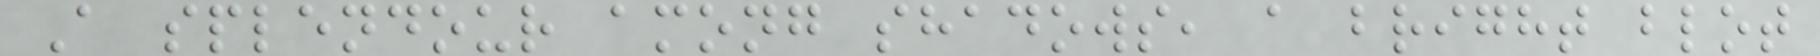A splendour among shadows, a bright blot
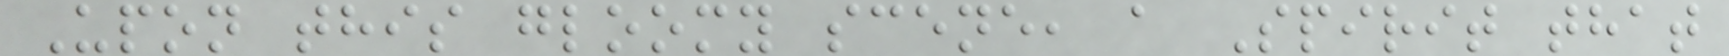Upon this gloomy scene, a Spirit that
